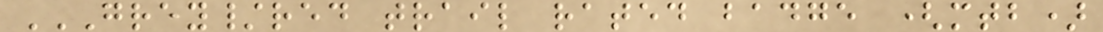GREY/RED TRAIL RATED BADGE (MTB)
